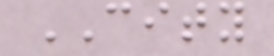CITY
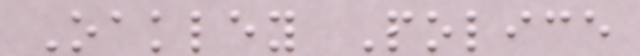Oakley Police
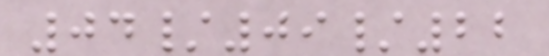04/09/22
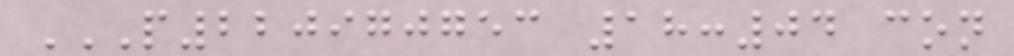P220970753 18:04 CON
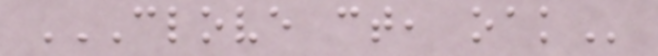CLOVE CT, OAK
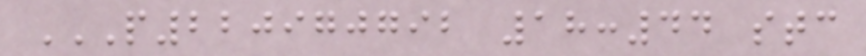P220970792 18:44 STC
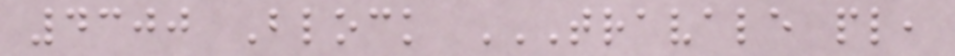4300 Block TRAVALE PL,
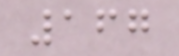167
